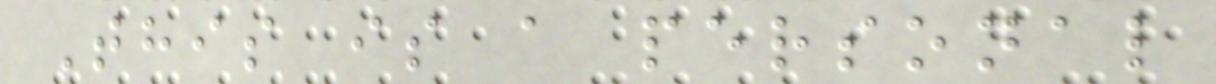This is a personal
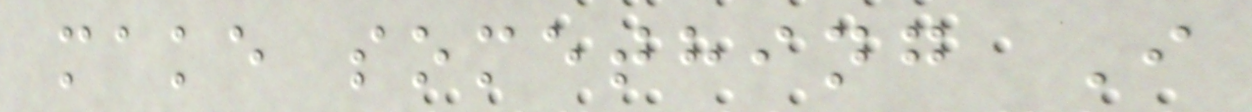make something I
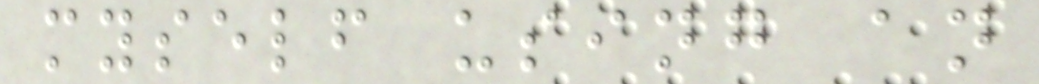myself using an
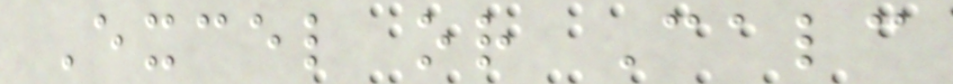Excel or Calc
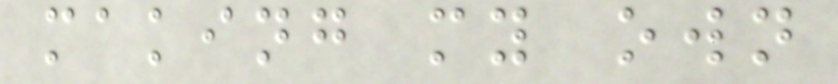making my own
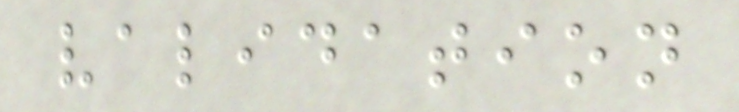validation
